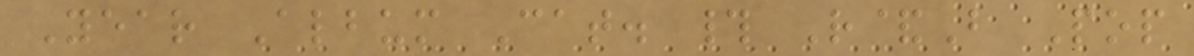Year Album Cat. # R&B Pop
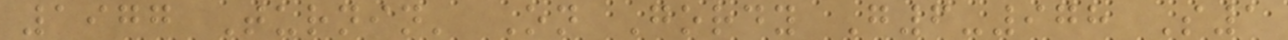1977 Turnin' On Gordy G6-978 S1
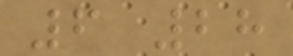6 28
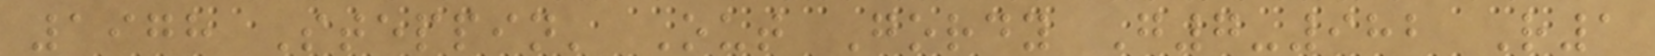1978 Steppin' Out Gordy G7-982 R1
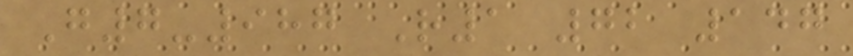G7-987 R1 72 147
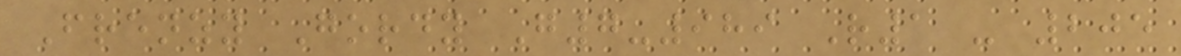Frenzy Gordy G7-989 R1 - 205
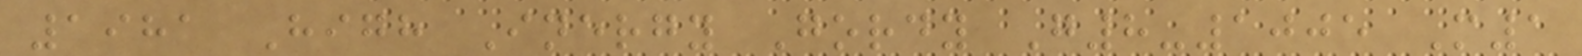1981 High Inergy Gordy G8-1005 M1
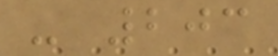- 203
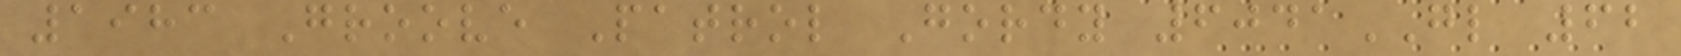1983 Groove Patrol Gordy 6041GL 62
